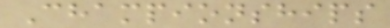Championships
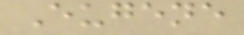Eugene
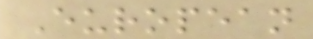European
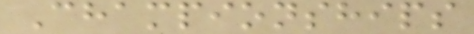Championships
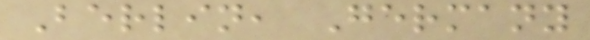Berlin, Germany
